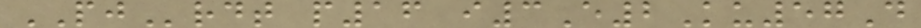PJrdt p16 i3E2Ku57D
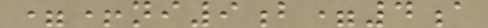=+ni9b=4a
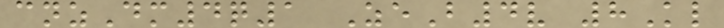cnzDm4q1 ZeB4v 8Kl
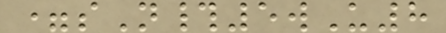=sN#5wU8
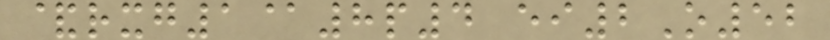&rxg1@8p4 ei2O52
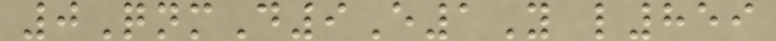0QnmD9E1Y l859
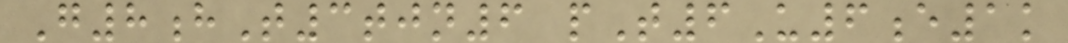G8hT3tjn6 pT6U6e1k
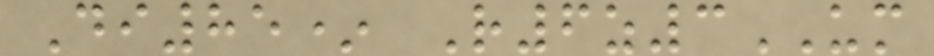Di85* R6z3UM
